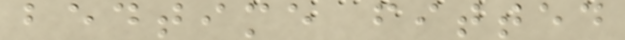bedtime fitted
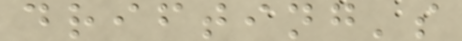drifting's
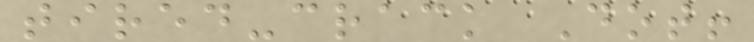tired-crack Dot!
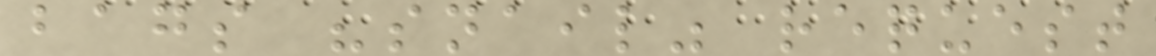bags "snail" request
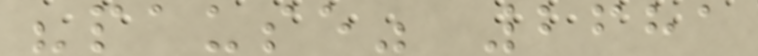"pause" 2681
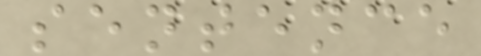sentence
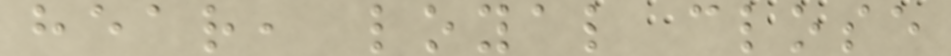hear, loyal close
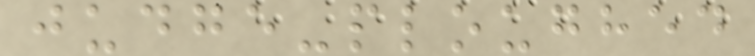judge-ploughed
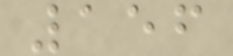156
